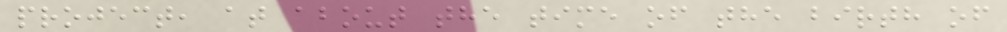project, at about the time of the birth of
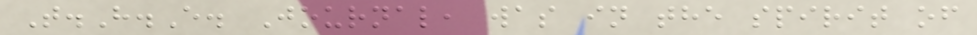T.H.E. Journal, was in the spirit of
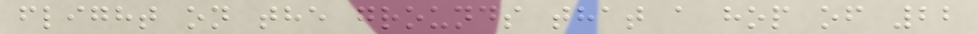flight on the grounds that a hop of 22
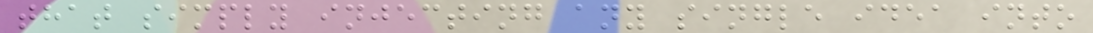that simply injecting any single idea into
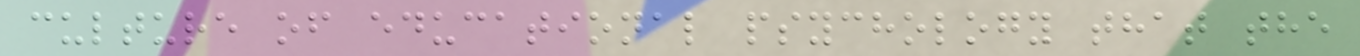culture of educational psychology that the
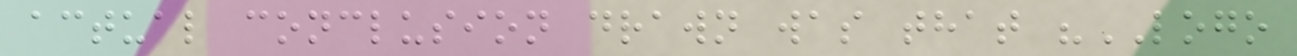actual conclusion drawn was that "LOGO
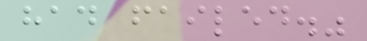had failed."
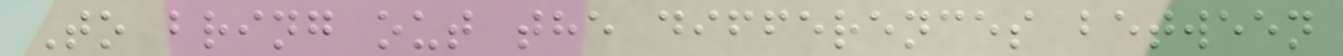To bring out the differences between
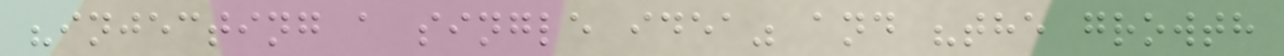"injecting a single idea" and "the growth
